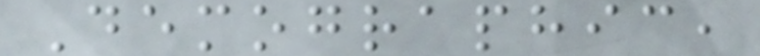Demographic,
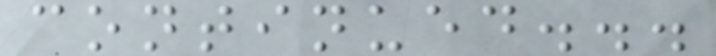continued...
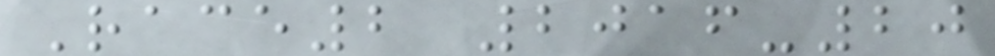Race2 2016-20
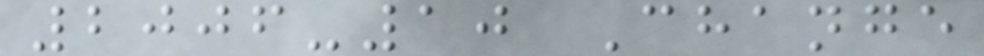2006-10 Change
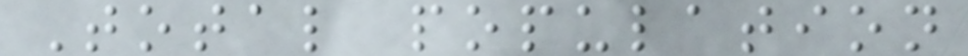Total population
